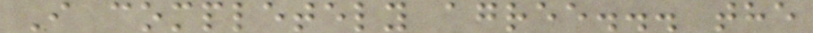I completely agree... the
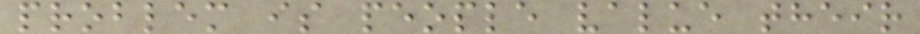problem is people value their
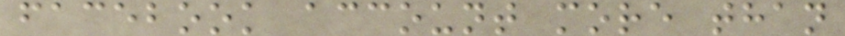facebook account more than
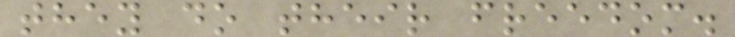they do their freedom.
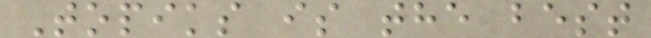Topiks is the best
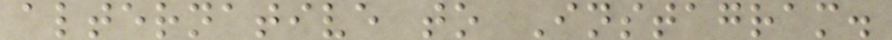alternative to Instagram.
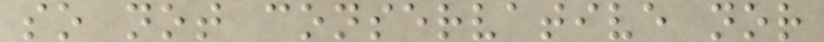so not conservative nor
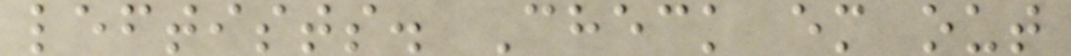leftists. Check em out
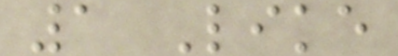1 Like
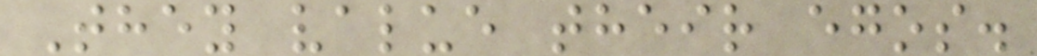They value their egos.
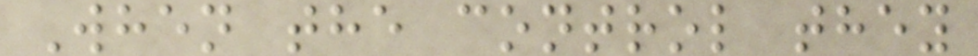When the control they
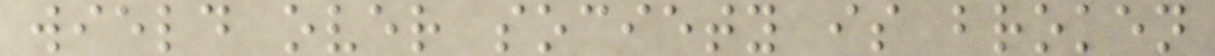wield over society is broken
